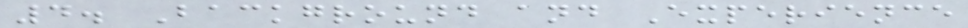4. Background and Experience
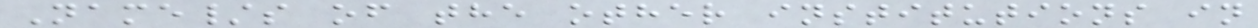Name/s of the other institutions in
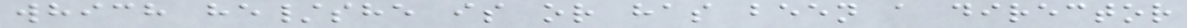which he/she is or has been a director
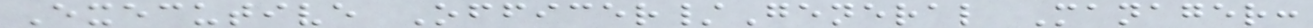Executive Officer/General Manager:
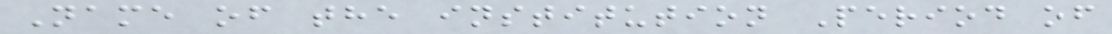Name of the institution Period of
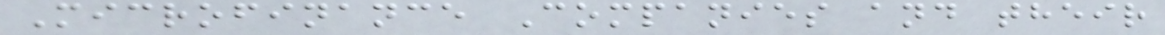Microfinance Companies and their
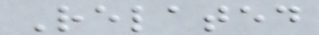Related
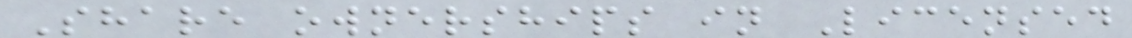Share ownerships in Licensed
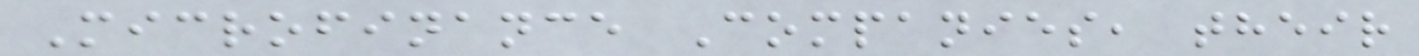Microfinance Companies, their
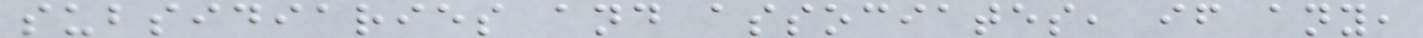subsidiaries and associates, if any,
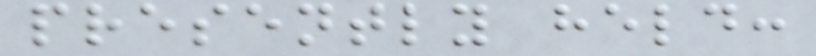presently held:
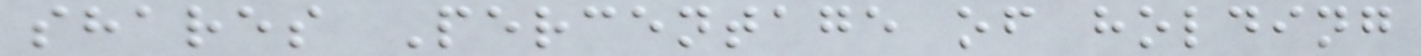shares Percentage of holding
